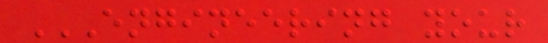ENGINEERING YOUR
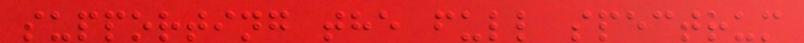supporting the full spectrum
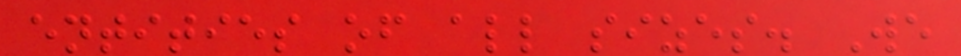entities of all sizes. We
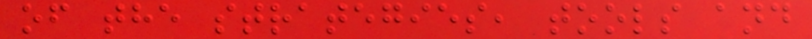of the strategies, tools and
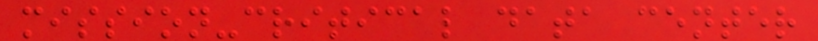mission-critical data center
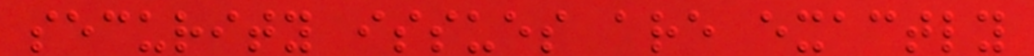security issues are exactly
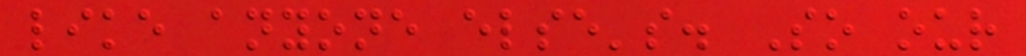like anyone else's. So our
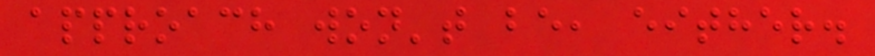approach won't be, either.
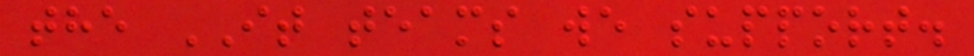the IT teams we support.
